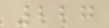227
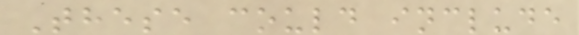These could include
